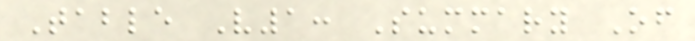Table V1: Summary Of
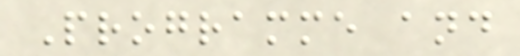Programme and
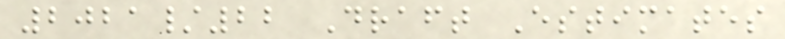2021/22 Draft Estimates
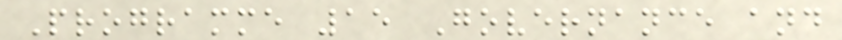Programme 15 Governance and
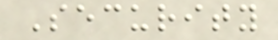Security
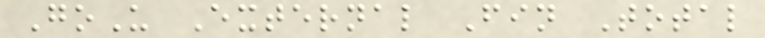GoU External Fin Total
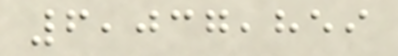6,037,859
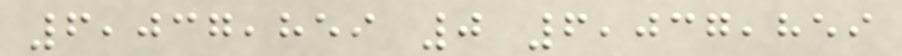6,037,859 0 6,037,859
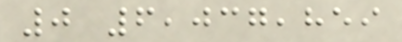0 6,037,859
